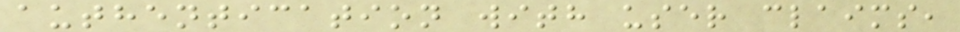authentication with user claims,
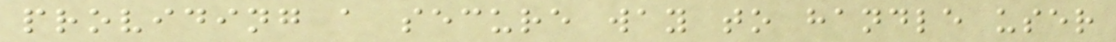providing a secure way to handle user
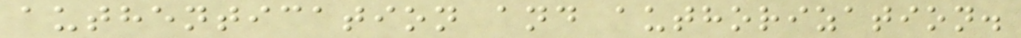authentication and authorization.
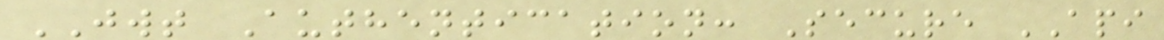JWT Authentication: Secure API
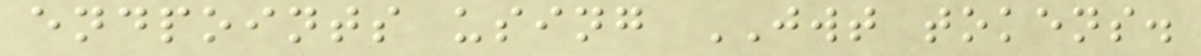endpoints using JWT tokens.
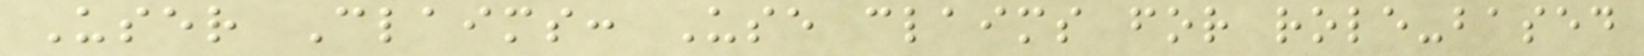User Claims: Use claims for role-based
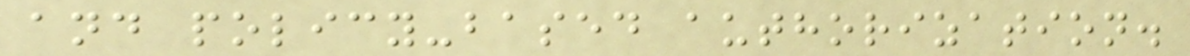and policy-based authorization.
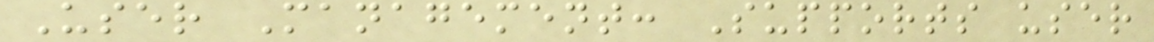User Management: Supports user
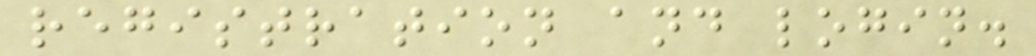registration and login.
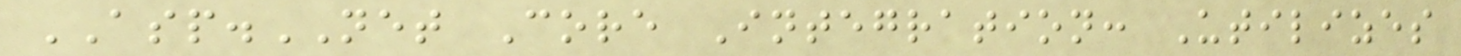ASP.NET Core Integration: Utilizes
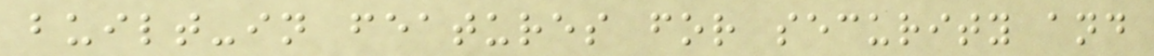built-in features for security and
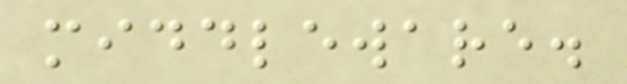middleware.
